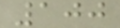100
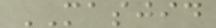MASJID
